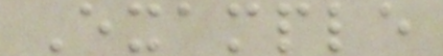Example
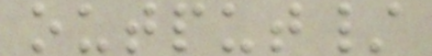output/
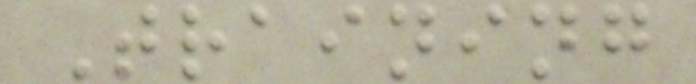Training
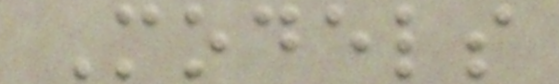Models
